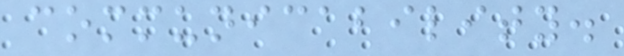communicability.
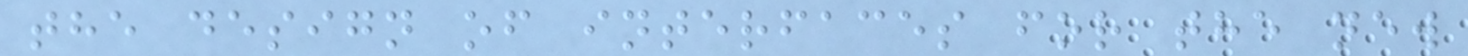the design of interfaces for the new
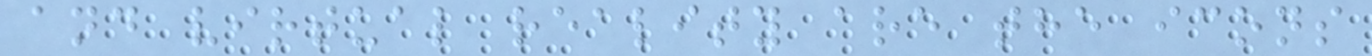and virtual reality are the icons
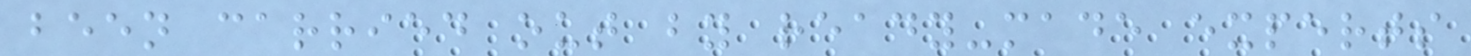been carried out by ready-made experts
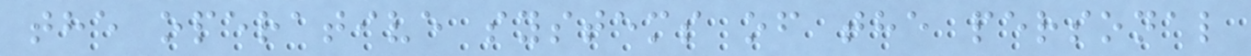the operative systems of the personal
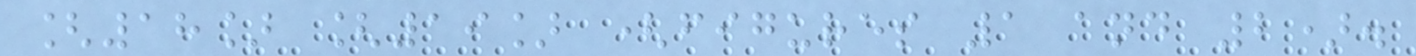[18] [19] (figures 1 and 2).
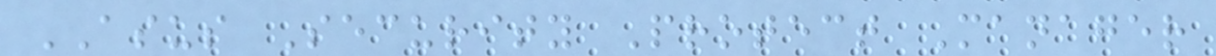ASUS Security Protect Manager
